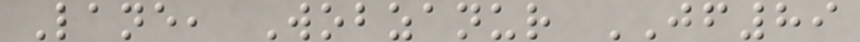Lane, Wobzanur JF89
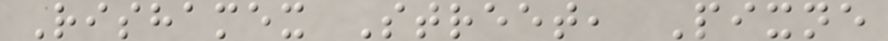Rishamex Street, Pixne
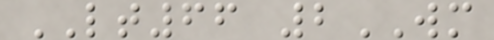LT66 2WM
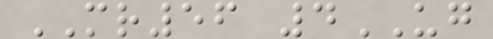MR56 4UG
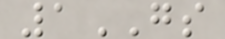1GS
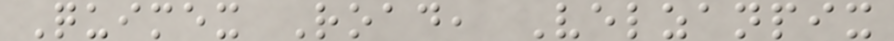Quimex Road, Velzanpix
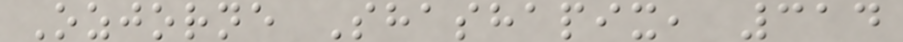Ozjorne Shashapix, 314
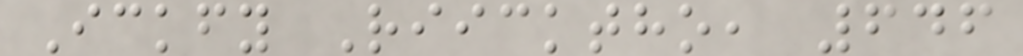Ickfy Riicktho, 646
